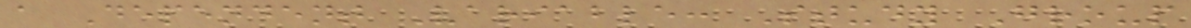a Dependent Variable: Study Group
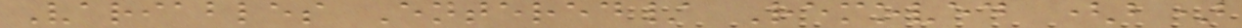Variables Entered/ Removed (b)
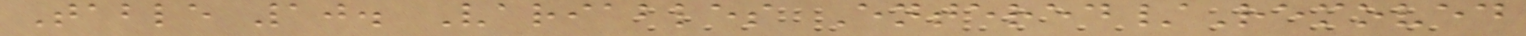Table 10. Variables Entered/Removed
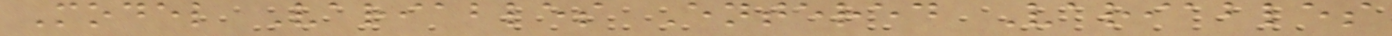Model Variables Entered Variables
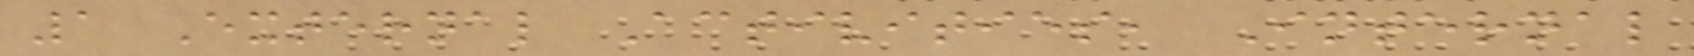1 External Activities, Internal
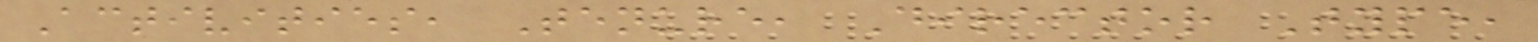Activities, Tenure, Director Type,
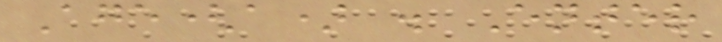Age(a) . Enter
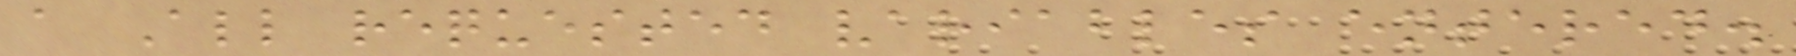a All requested variables entered.
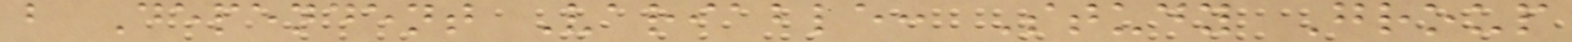b Dependent Variable: Study Group
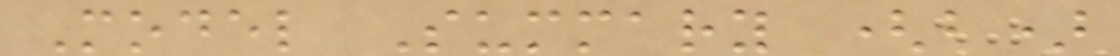Model Summary (b)
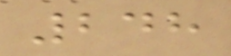248
